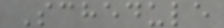Schedule
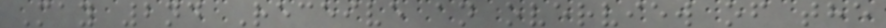May 2nd Receive an overview of the
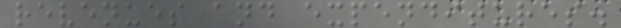revenues and expenditures.
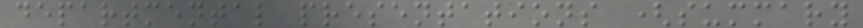departmental presentations (summary
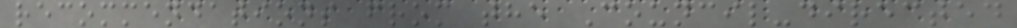recommendations from the Council-directed
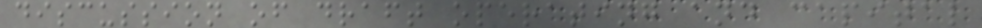discussion of draft operating and capital
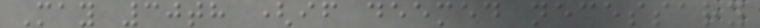May 30th (if deemed necessary
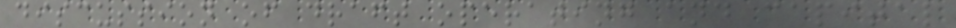discussion of draft operating and capital
